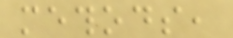methods,
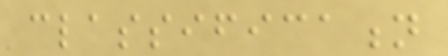classification
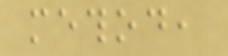method,
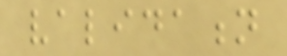validation
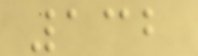132
